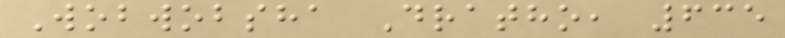Wobwobsha Dratho, 635
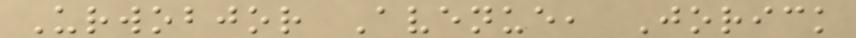Urwobjor Avenue, Jorick
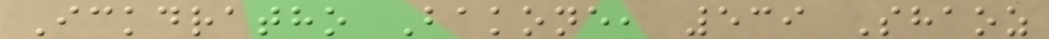Ickdratho Bakone, 539 Shaoz
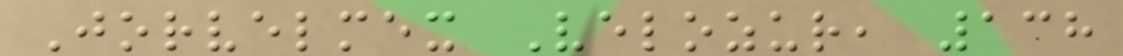Jorvelmex Velozur, 138
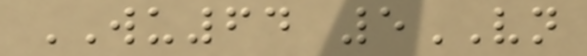WU64 5VN
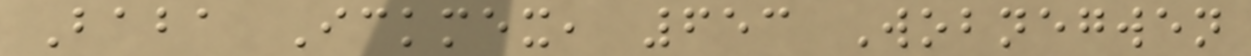Baba Ickmex, 653 Wobnegwen
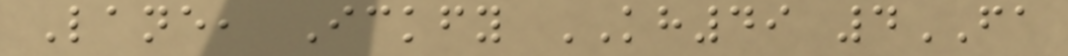Lane, Ickfy KH49 4FA
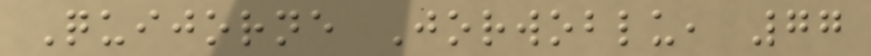Quijorne Jorwoblu, 77
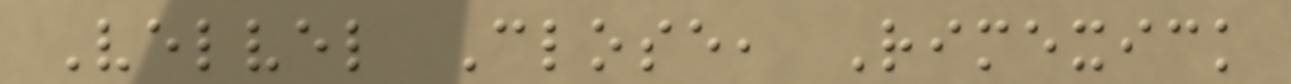Velvel Close, Rimexick
